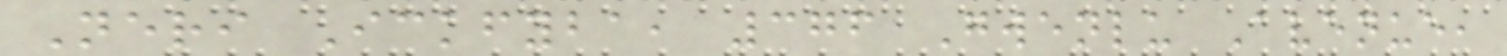Neri Ickfyba, 376 Gwenlu Avenue,
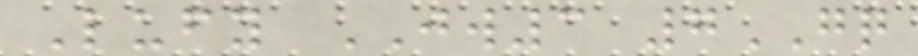Lufy JW3 7GQ
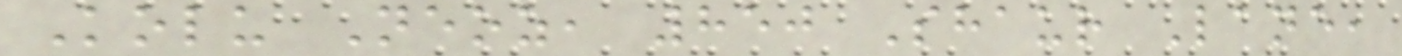Kolu Neoz, 850 Shaur Lane,
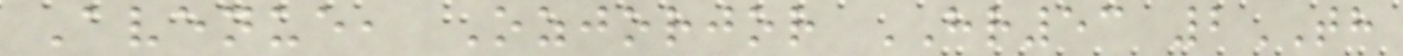Avenue, Ozjorjor HR53 2TH
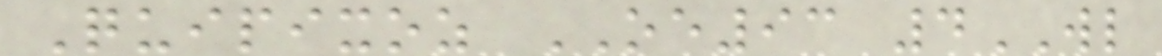Quipixoz OE93 4WL
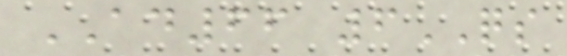AD66 6QS
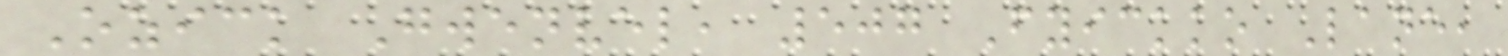Ozick Gwenvel, 507 Fyickko Lane,
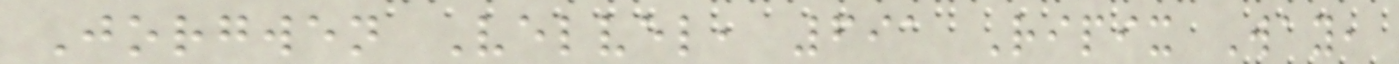Jorgwen Velvel, 691 Ripix Way,
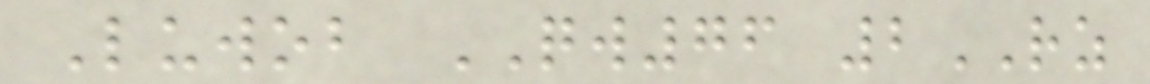Luwob QW76 2RZ
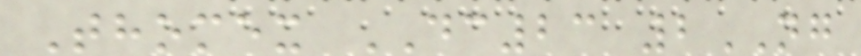Thomex DC23 2NG
